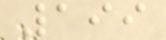199
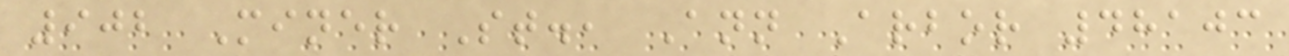902 Miner St., Ann Arbor 48103
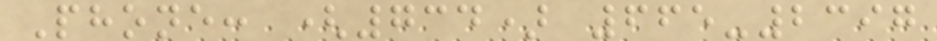Phone: (734) 665-2397
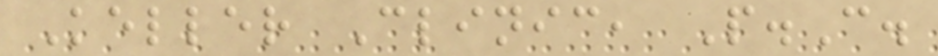Keller Clinic, P.C.
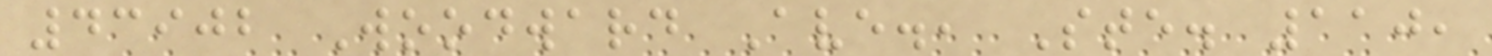43902 Woodward Ave., Ste. 110,
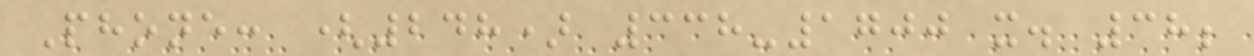Phone: (248) 338-1700 x. 38;
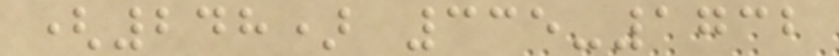(248) 335-1732
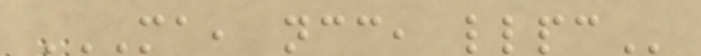MA, NCC, LLPC
